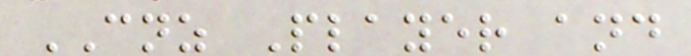CNZ Player and
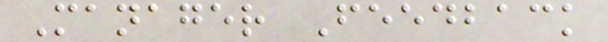Manager Feedback
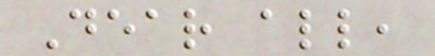Dear all,
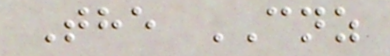The CNZ
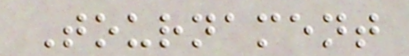Tournament
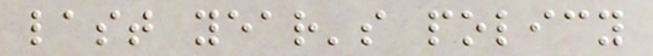last year's policy
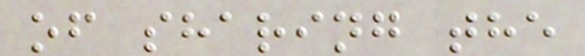of sharing the
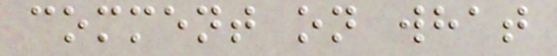comment on what
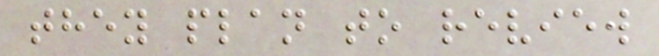they plan to review
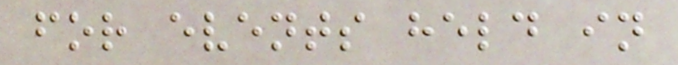for events held in
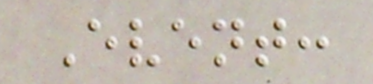Event:
